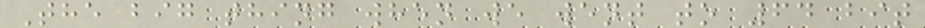The big thing when we went to 64 bit
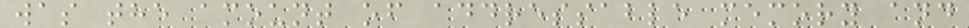was the amount of addressable memory and
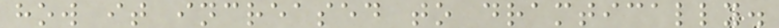how it increased to dramtically.
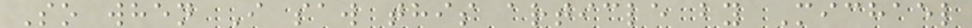So when I saw this article by Michael
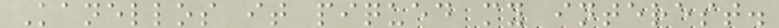Kanellos it piqued my interest.
